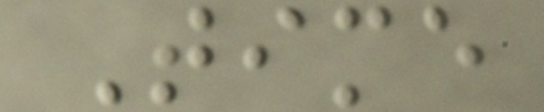Time
